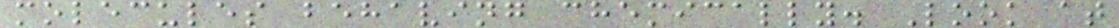molecules behaving chemically. Look at
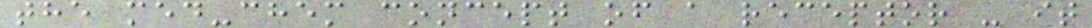the med-chem concept of a receptor - it
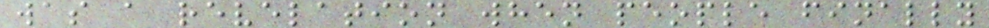was a revelation when people finally
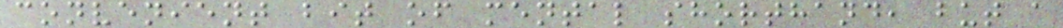convenient bit of mental shorthand, but a
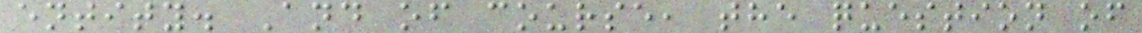entity. And of course, the question of
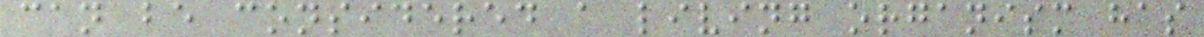can be considered a living organism has
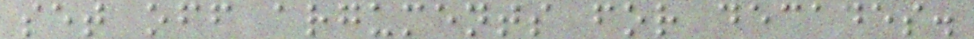set off arguments for decades.
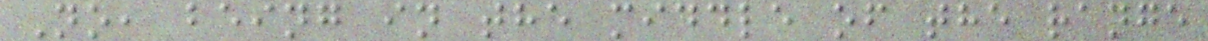No, being in the middle of the range
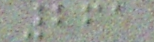261
